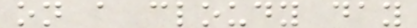on a cloudy day
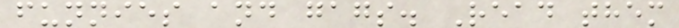funnies and gags. Read them
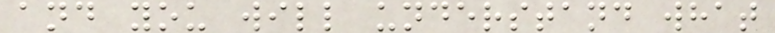and you will understand what
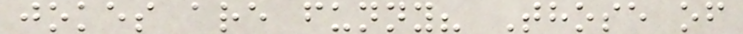jokes are funny? Those of
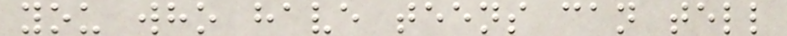you who have teens can tell
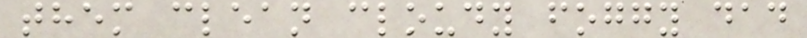them clean cloudy foggy dad
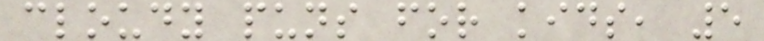cloudy puns for kids, 5
